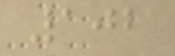102
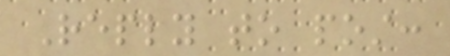Reply to post:
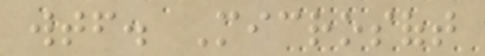wtf. Microsoft
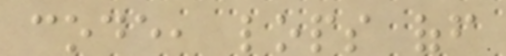code, lops off
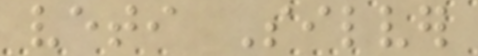veti Silver
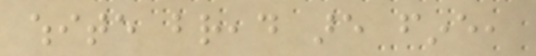white bread are fine,
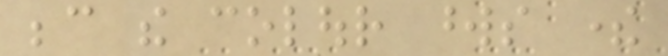because the colour words there
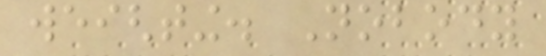weighting. Nobody
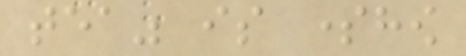tea" is somehow
